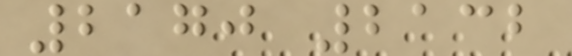2170 2132
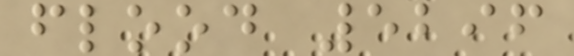flood 5296
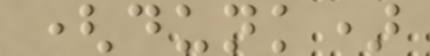(dunk)
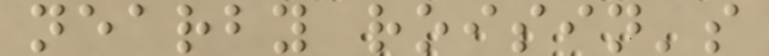nearby roisin's
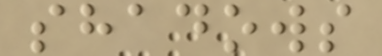shadows
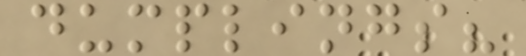dumplings?
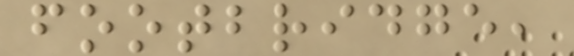footbridge,
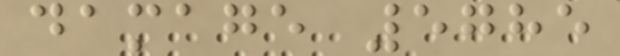damage 5785
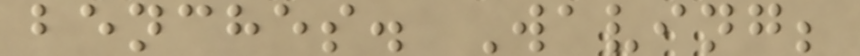benches. Waving;
